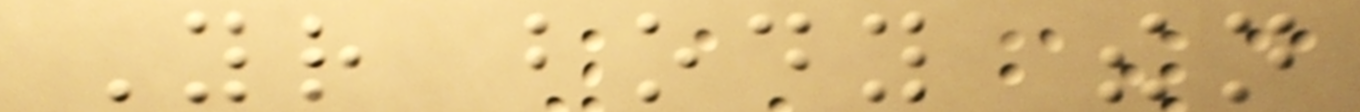Your body then
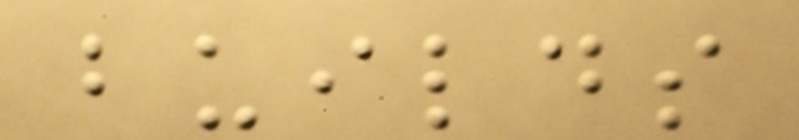builds
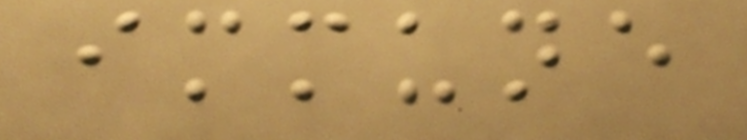immune
